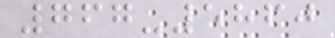767-5860
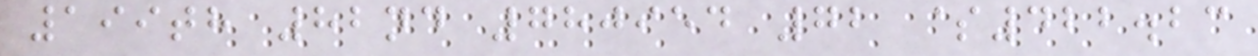199th 82nd 780954 72 $422.23
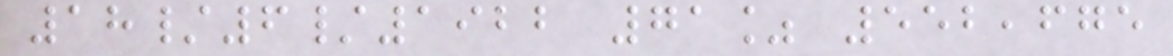18/6/1922 71% 552,675
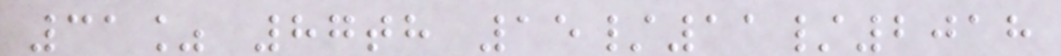31% 87th 15/11/2018
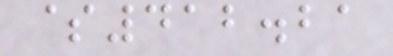$412.21
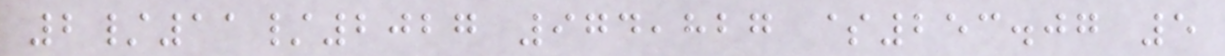2/11/2027 974,827 $253.07 5
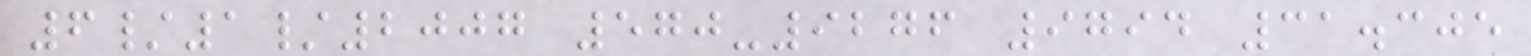6/1/2007 570-9276 9794 31.305
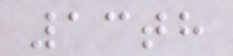13th
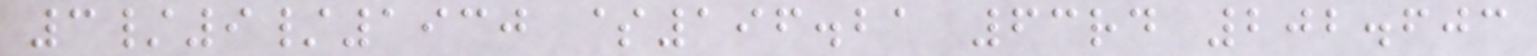3/9/1930 $196.21 63rd 202.603
